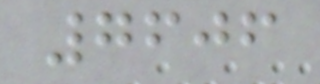7606
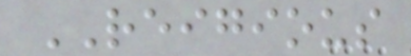REIGIOUS
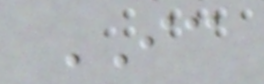IC
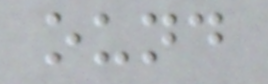ound
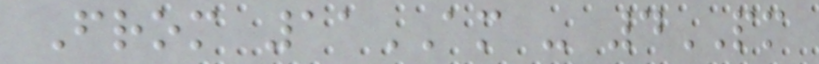From 11AM - 4PM
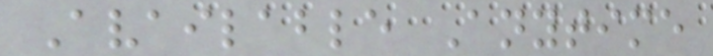Available Anytime
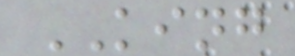KING
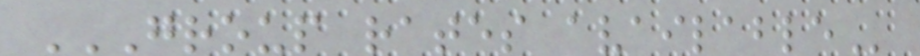GROUP RATES AVAILABLE
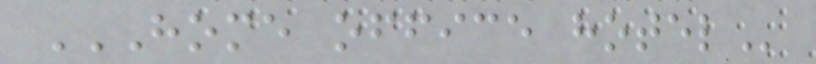HOME OFFICE HOTEL
